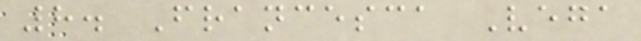8. Francesca Vega
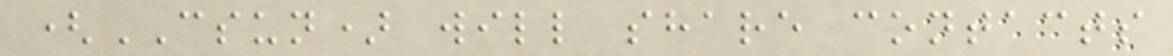(CSUN) will share contacts
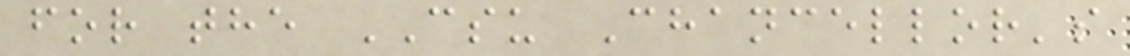for the CSU Chancellor's
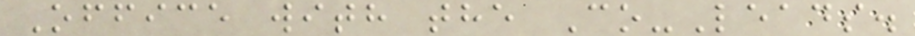Office with the Co-Leads.
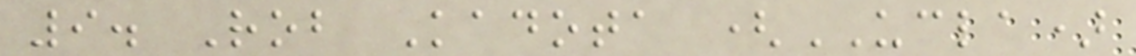9. Rob Kadota (UCLA)
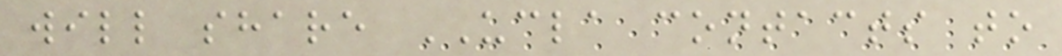will share UCLA contacts to
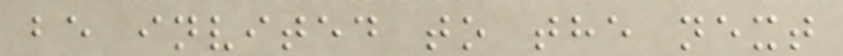be invited to the next
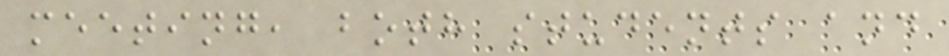meeting, both students and
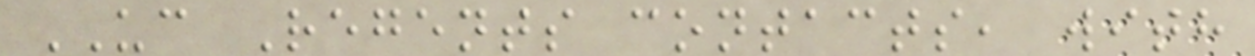UC Regents contacts, with
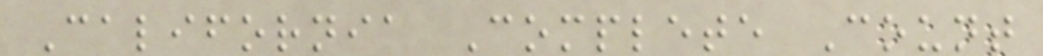California Complete Count
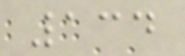134
